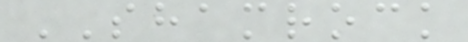SHAMROCK
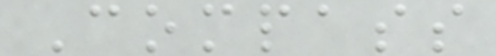Compass
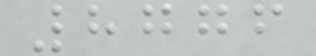8776
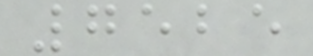7525
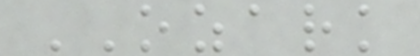OZARK
